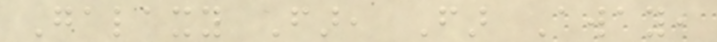Galaxy Far, Far Away,
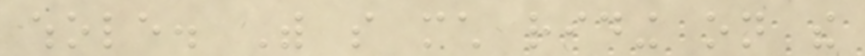whole. With so much riding on the
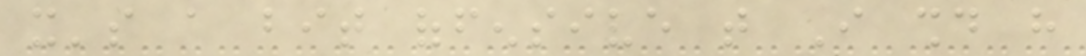it's a bit offensive that I should have
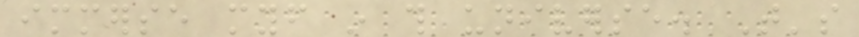immerse myself in this universe. That's
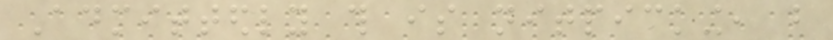Admittedly this is nitpicking, but
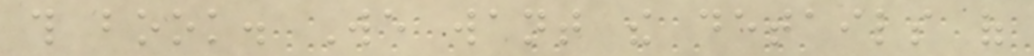this book. We want the details of
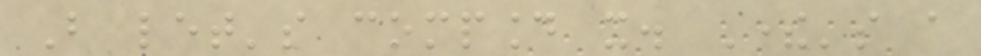But let's compound it. There's a
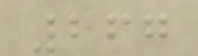267
